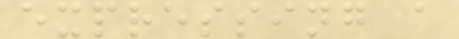expressing a
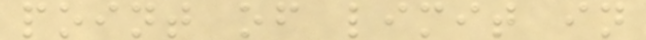point of limit in
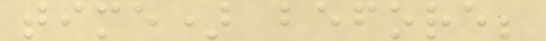time) before;
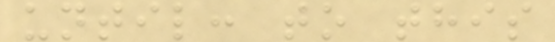until: to this
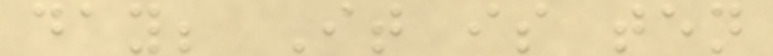day; It is ten
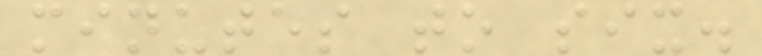minutes to six.
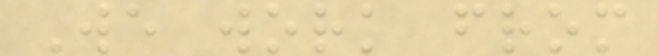We work from
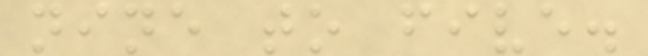nine to five.
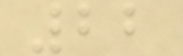22
